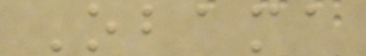Obama
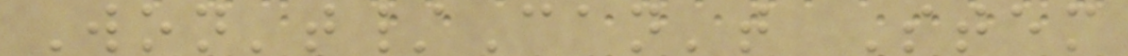Won't/Can't Stem
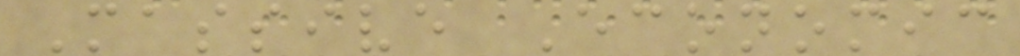Massive Economic
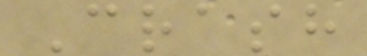Crash
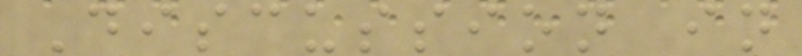Discussion in
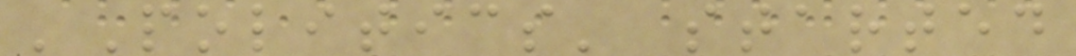'Politics' started
